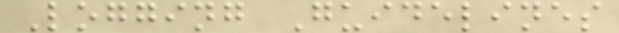Logging Guidelines
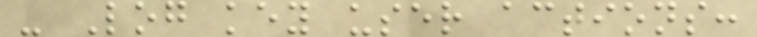- Log key user actions:
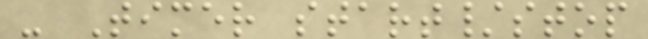- Timer start/stop
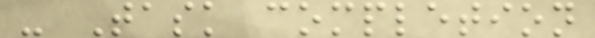- Task completion
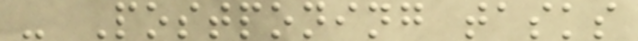- Postponing tasks
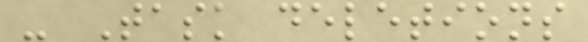- Task deletions
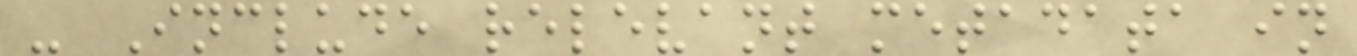- Include relevant metadata in
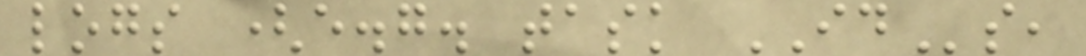logs (e.g. task IDs,
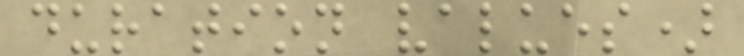duration values)
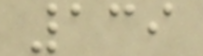139
